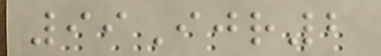99Ijr2
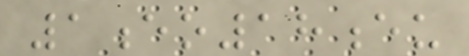1eo18eu
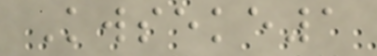Kwseke1
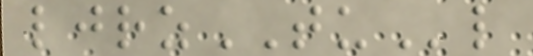ljrzTUl
